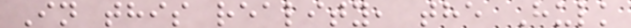In this reality, the Hulk
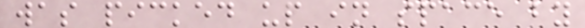was picked up in space by
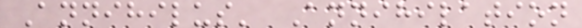Annihilus' Annihilation
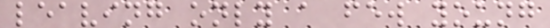leaving only a few young
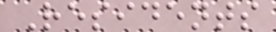Residents
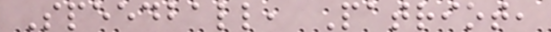Speedball, Patriot,
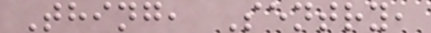Thing, Sentry,
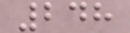248
